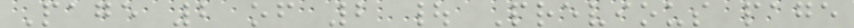Page 2 of 2 | Previous page
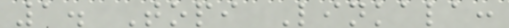1. Topi Linkala:
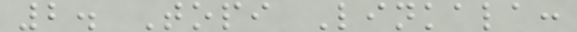2. Topi Linkala:
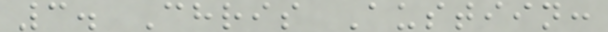3. Chris Austiin:
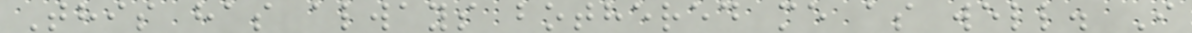This has always bothered me as well. I
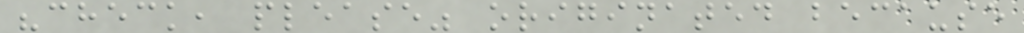"check, please" originated because
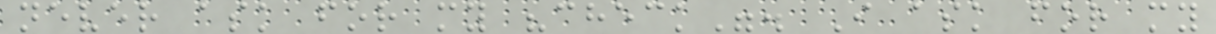never ask for my "check". I ask for my
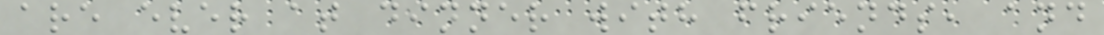are ever at dinner with friends, and
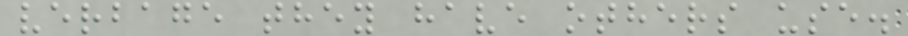verbage they have others use.
